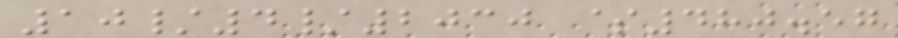10/4/2030 $480.57
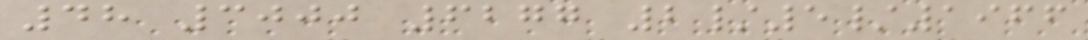48 3000 6277 2/5/1966
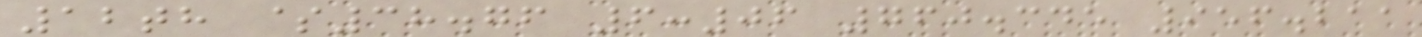12th $38.76 6:06 760.345 956.211
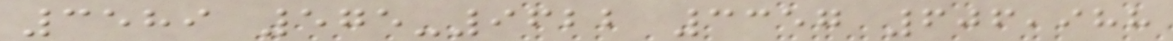3589 575-9622 3357 606,988
